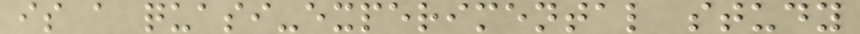is a quasi-experimental study
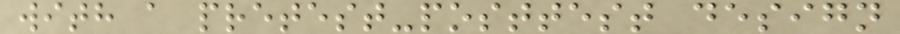with a pretest-posttest design
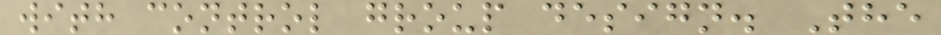with control group design. The
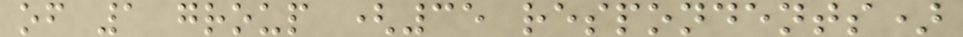of 1 group (35 respondents)
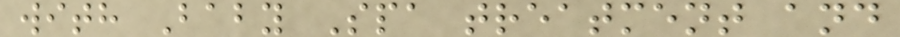with Baby Spa treatment and
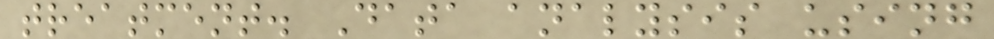treatment. Data analysis using
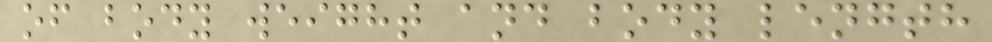of body weight and body length
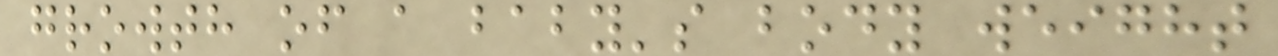growth of a baby's body weight
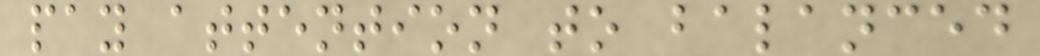pay attention to balanced
